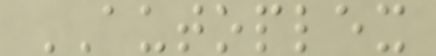AUTOPLEX
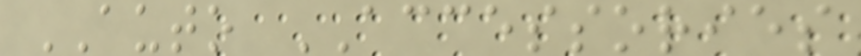AUTO ACCESSORIES
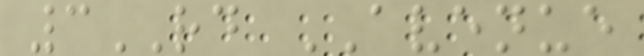3RD AVENUE
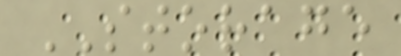STORAGE
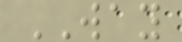WAY
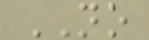NO
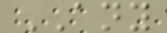ANY
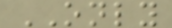ONLY
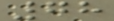78
